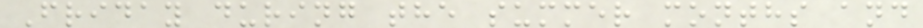Friday during the summer months and
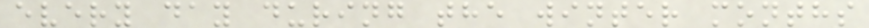every day during the winter months
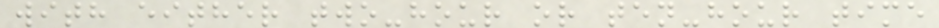with either two-hour or ten-hour time
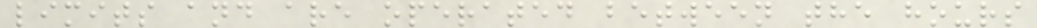limits and are operated between the hours
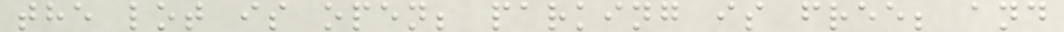the lot is open; parking is free; and
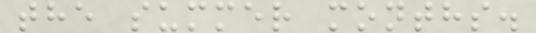the summer months.
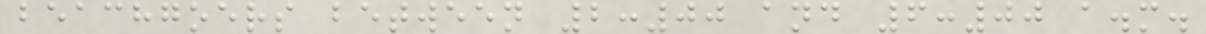beachgoers between 2:00 and 6:00 a.m.
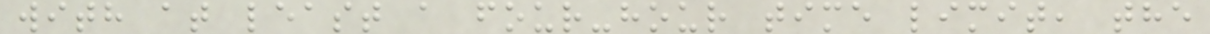with at least a four-hour time limit, the
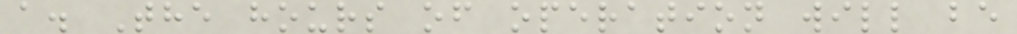a. The hours of operation will be
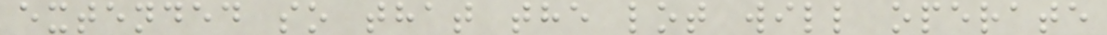extended so that the lot will operate
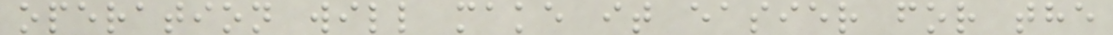operation will make it easier for the
